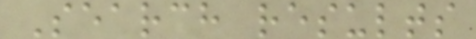Search results
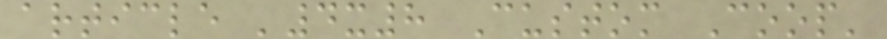article '4x8 Custom Coop'
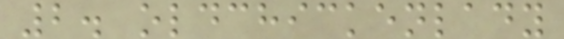2. oldchickenlady
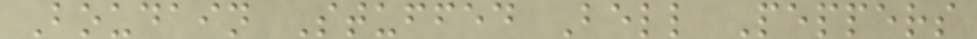Boudain Stuffed Bell Peppers
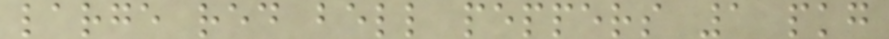large red bell peppers 1 pkg
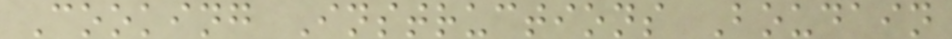Cooking Instructions Boudain
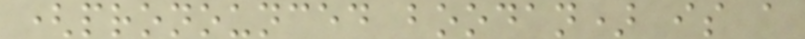(pronounced boodan) is a
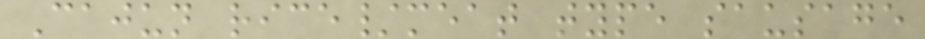Cajun rice/meat type sausage
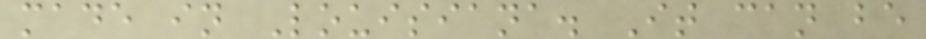made in Louisiana. It can be
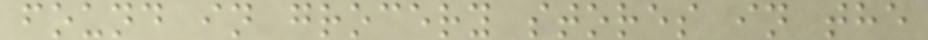found in grocery stores in the
